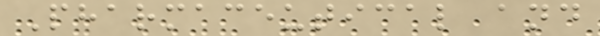Pharmaceutical and
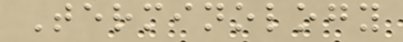Terminology
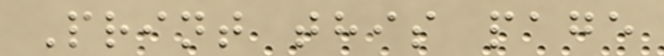Print this page
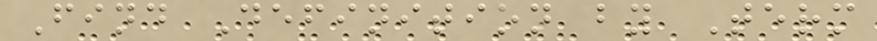Find Definition by Term
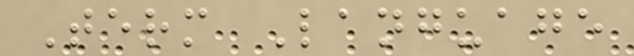Term Language
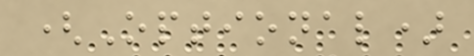(Optional)
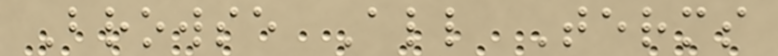Browse All Terms
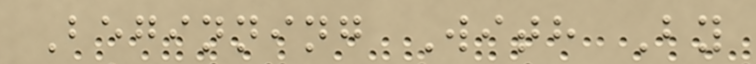Beginning With By
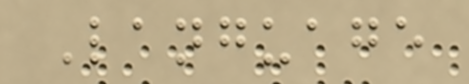Language
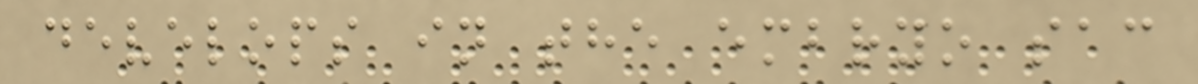develops in the embryo sac
